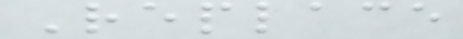Replace
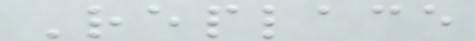Replace
